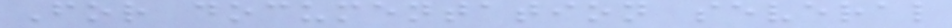For documentation several
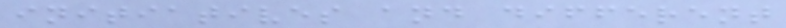initiatives and different
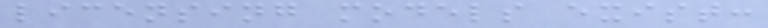licensing models exist:
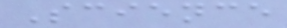Science
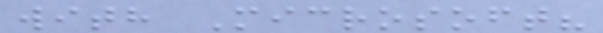with Microsoft?
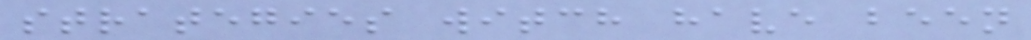strategies witch have been
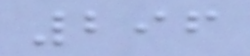296
